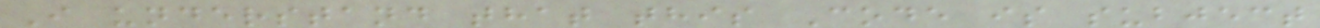I understand that this Code is subject
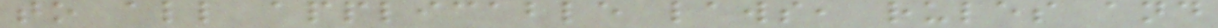to all applicable laws, rules and
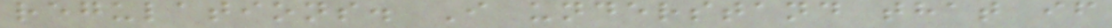regulations. I understand that if
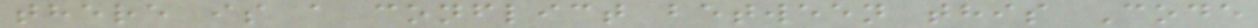there is a conflict between this Code
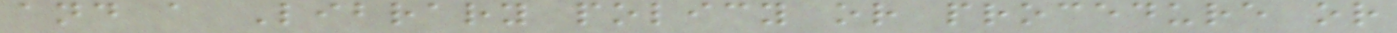and a Library policy or procedure or
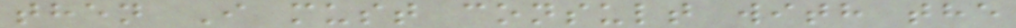then I must consult with the
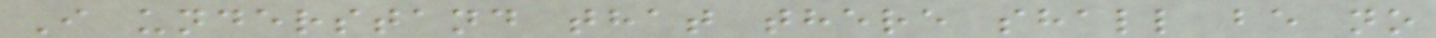I understand that there shall be no
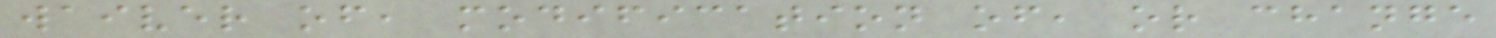waiver of, modification of, or change
